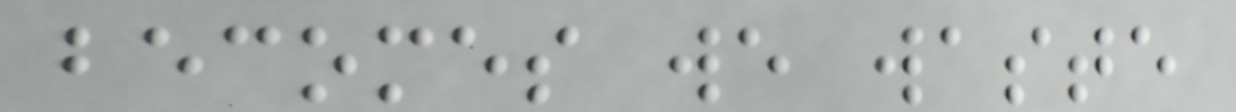becomes we waste
